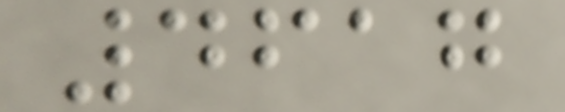4617
